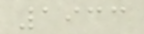1933
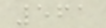561
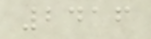2416
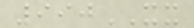990XX
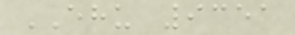EHU 9351
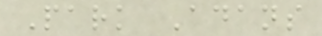Park Adans
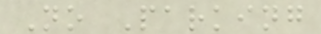No Parking
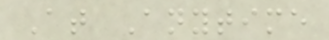At Anytime
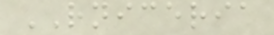RNICERIA
